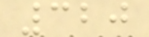320
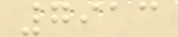7913
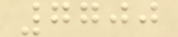7700
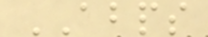ABPS
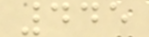445
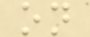on
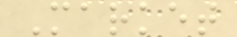Market
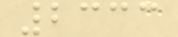2333
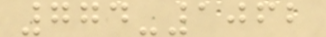774-1062
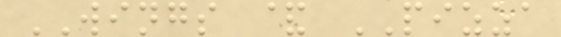WINGS & PIZZA
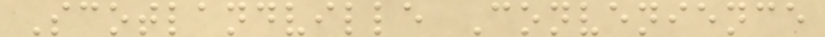Scotlandville Convenience
